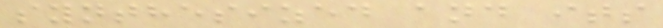synthesized and its
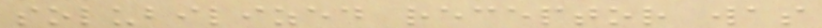solubilized receptor was
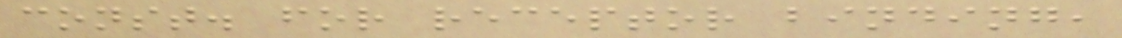const. for receptor binding,
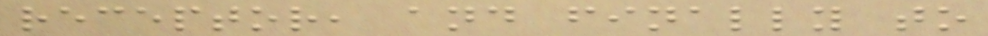receptor, and finally to
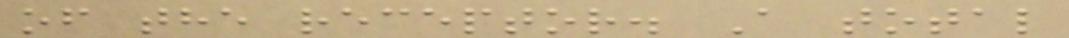of the receptor. A total
